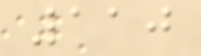110
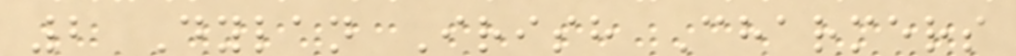2 Dylan Irish Charmers
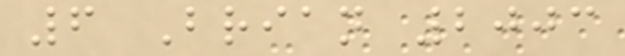6 Brian 2003
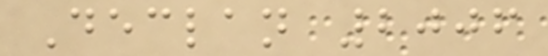Declan 2006
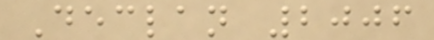Declan 2006
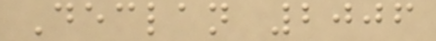Declan 2006
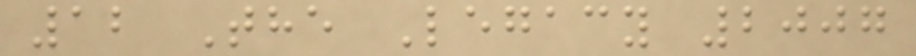12 The Legacy 2007
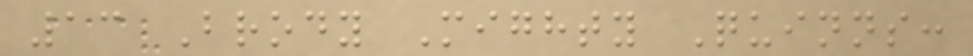13 Brody Mighty Quinns:
